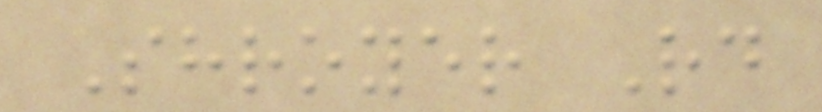Shroyer Rd
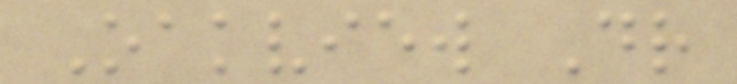Oakview Dr
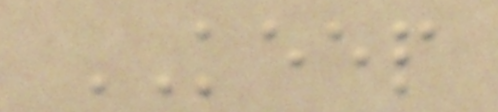KEEP
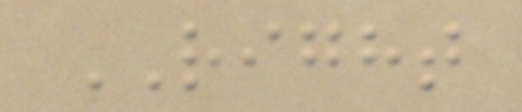RIGHT
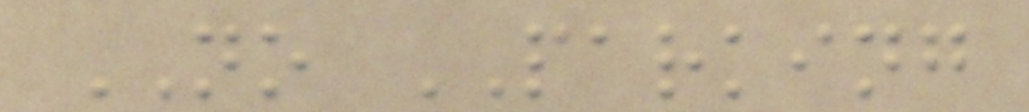NO PARKING
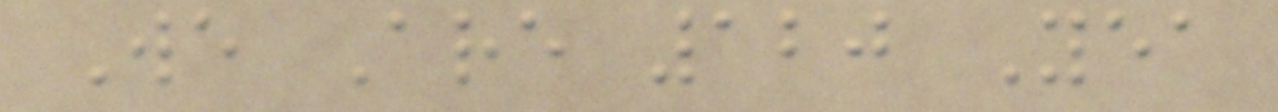We Are 120 Yea
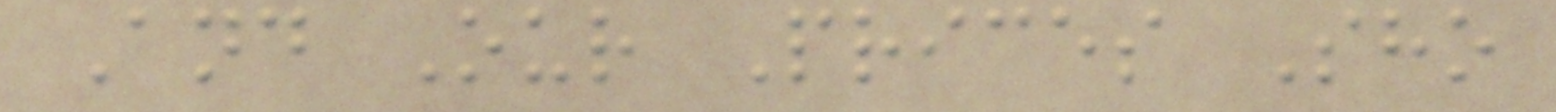And Our Prices Sho
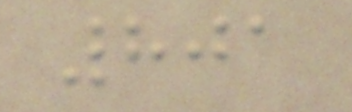801
